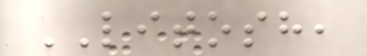LITOSH,
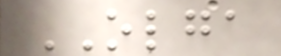OLGA
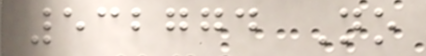532774 No
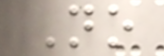No
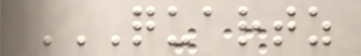QUARTZ
